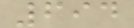694
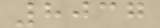8037
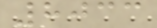8033
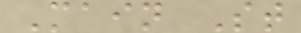Main St
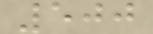500
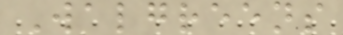Walgreens
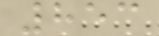853
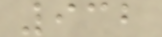932
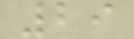29
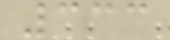333
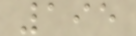195
